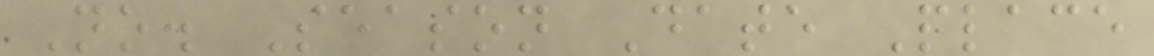No. Season Date Place
